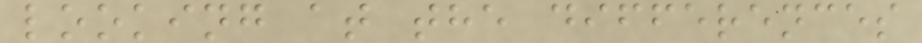looking at the differences
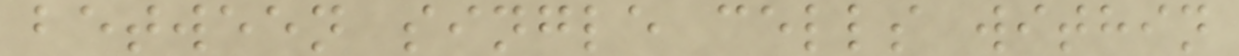between single cells within
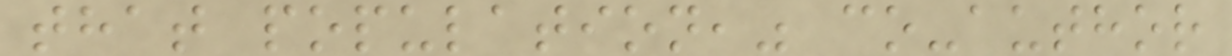that population," co-author
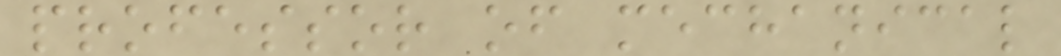professor of mechanical
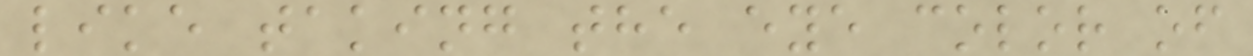like taking the eye color of
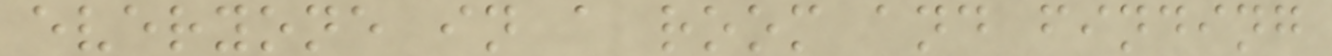everyone in a room and finding
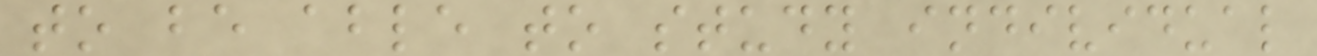to be able to study individual
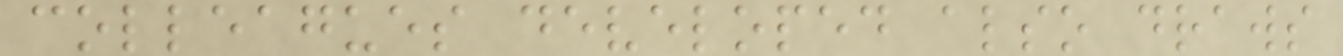colleagues developed also draws
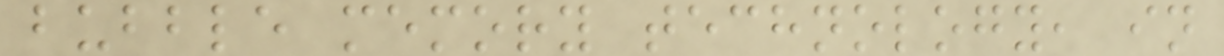bubble memory technology, in
